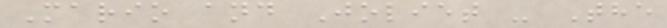Mario and Joliet - The
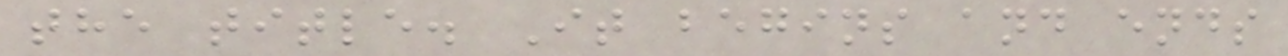the title. It begins and ends
